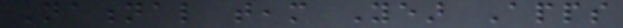National team Year Apps
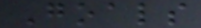Goals
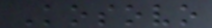Kosovo
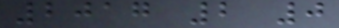2017 2 0
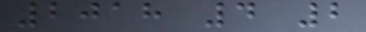2018 4 2
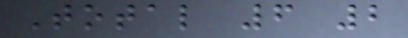Total 6 2
